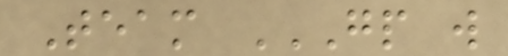Team GP W
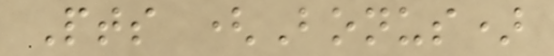Pts (Bonus)
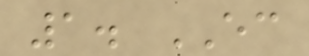1. EC
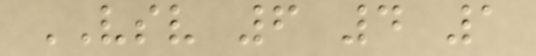VSV 6 4 1
